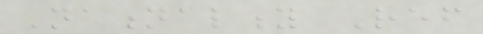Nationality Ref
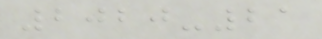2020-21
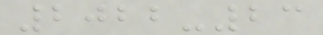2022-23
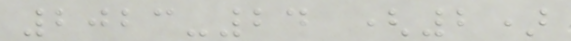2023-24 (2)
